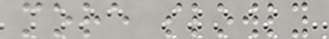more slowly
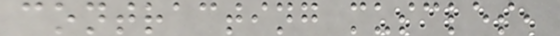contracting muscles,
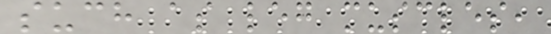such as leg muscles,
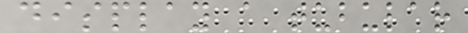display a tubular
